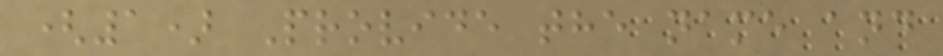(1) Provide the name and
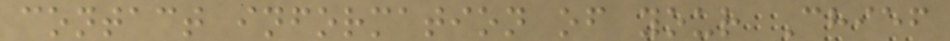contact information of your Chief
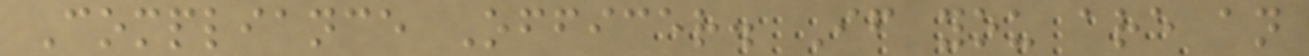Compliance Officer. If you are an
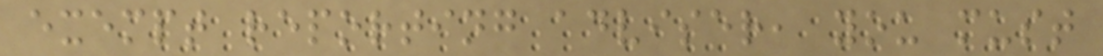exempt reporting adviser, you must
